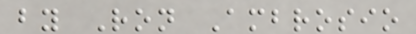by Ron Ambrosio
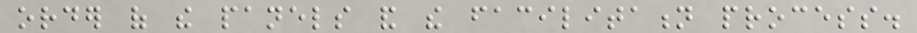order of the panels and the facilitation process.
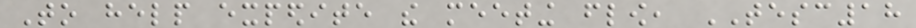To help expedite the meeting flow, TESC18
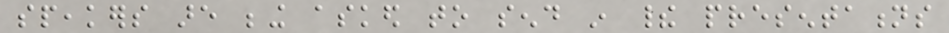speakers are being asked to send in their presentations
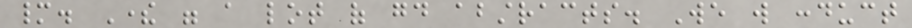many. There were a lot of good abstracts. We will conduct
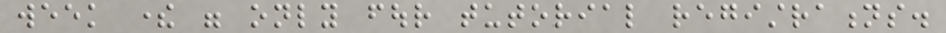week there were only four tutorial registrations.
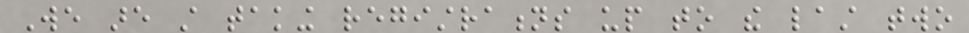We are still taking registrations up to the last two
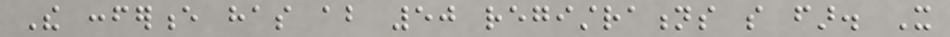The conference has about 50 registrations so far. It
